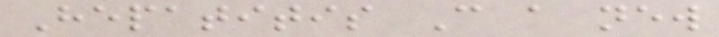Hepatitis C a new
